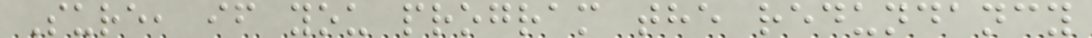Sure, if you program the redundancy
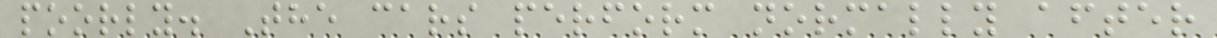poorly. The cars perform normally after
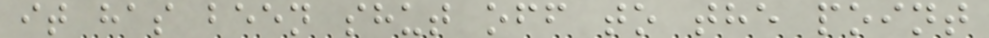it has been shut off to the point
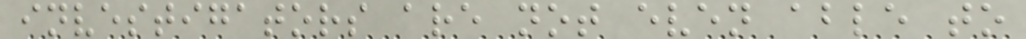investigators are not even able to
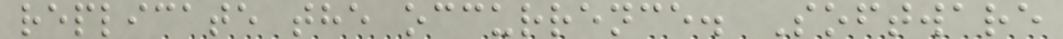replicate the occurrence. Software
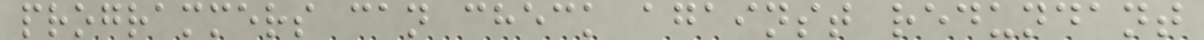programmers can check against redundant
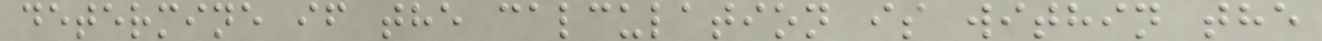determine if the calculation is within the
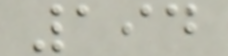194
